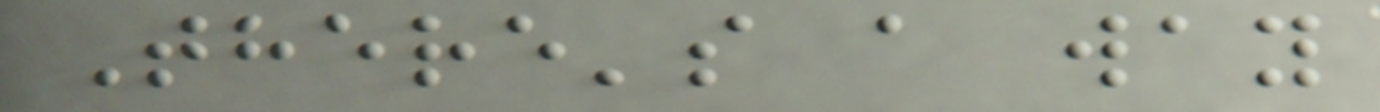There's a way
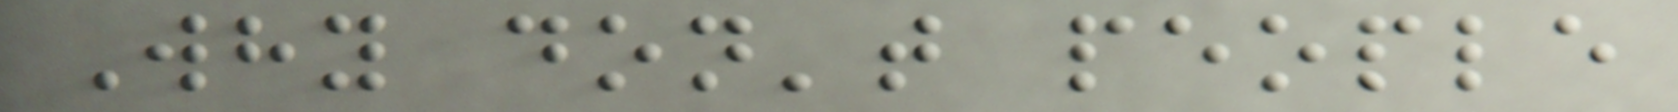Why don't people
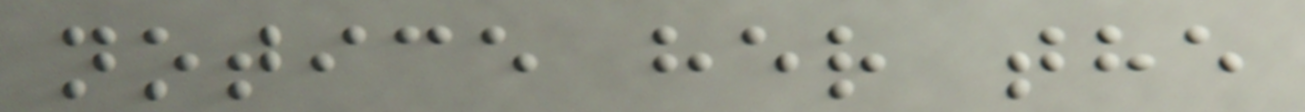notice her the
